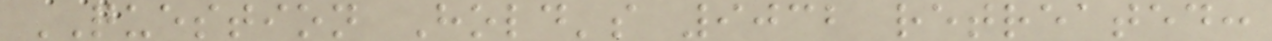QUESTION Hold's 9032 retreated:
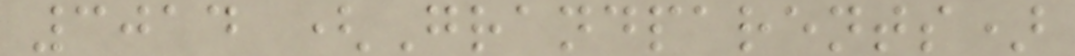3014 (Grandparents)
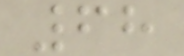68
